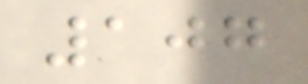107
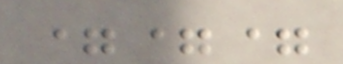===
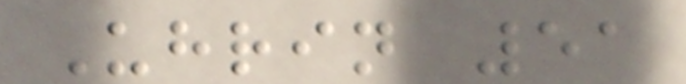Uhrin 51
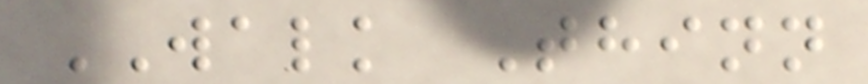WALK Thinn
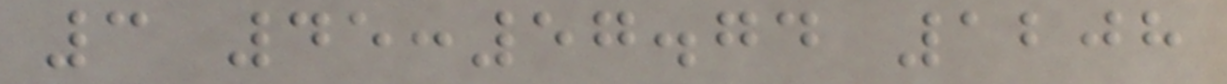3 45:57.74 1208
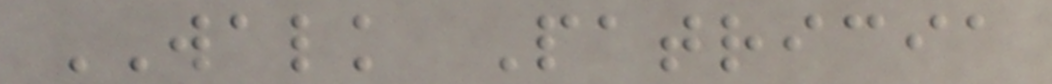WALK Patricia
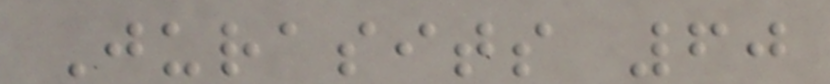Jurasits 60
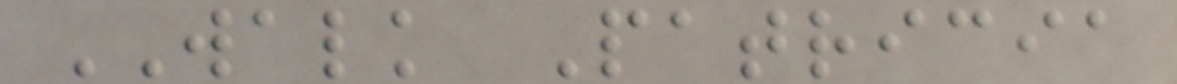WALK Patricia
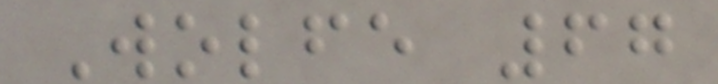Wolfe 67
